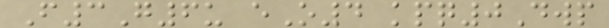F3G6u eO4 kpq0Dwp
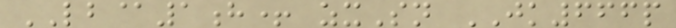LB@1h+ zxSn JK666p
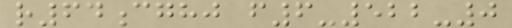r64cghj f6-522-0
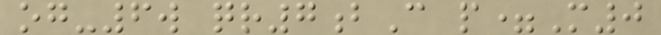og-6w qr7bC p=M0
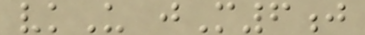vkU jM6j
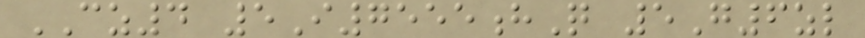CZ4 5I7555hQ 5G6zl
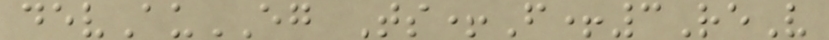devAuEG Ts+F+3ReV
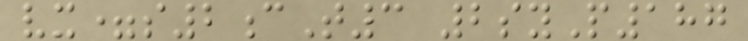vx=s2cT3 2syP187
